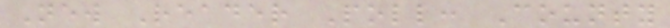New Reader Poll: County
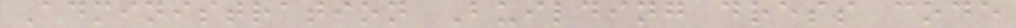Administration Building dress code
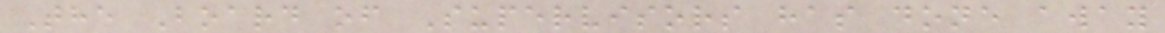The Board of Supervisors has done away
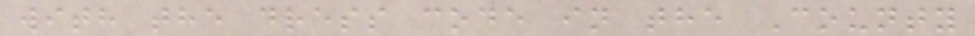with the dress code in the County
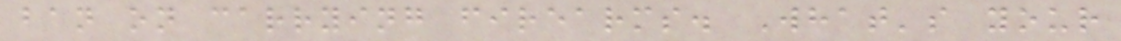ban on carrying firearms. What's your
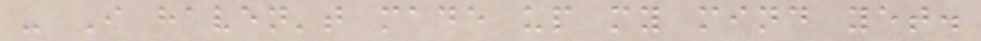- I haven't made up my mind yet.
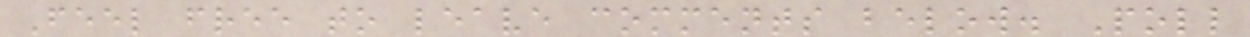Feel free to leave comments below. Poll
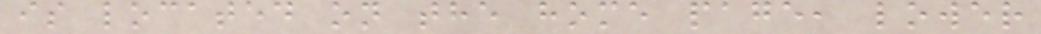is located on the home page, lower
